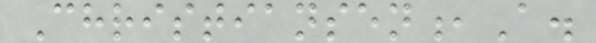Christiansen,A.
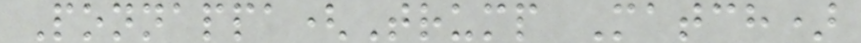Ponnappa(Trump Match)
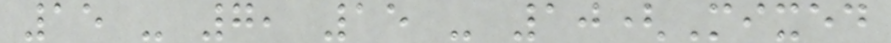15 - 7, 15 - 10(Mixed
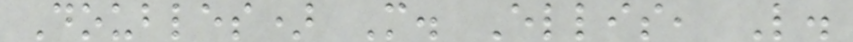Doubles) M. Ellis, L.
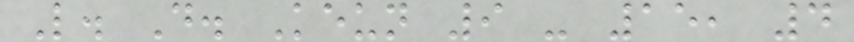L. D. Keun 9 - 15, 4
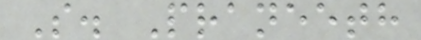S. Praneeth
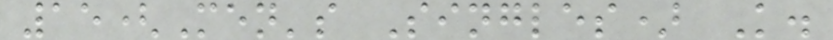15(Men's Singles) K.
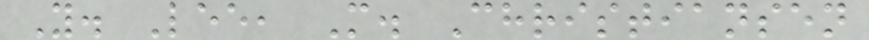Y. Lee, M. Christiansen
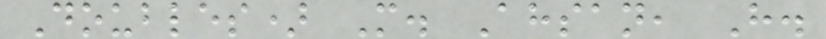Doubles) M. Ahsan, H.
